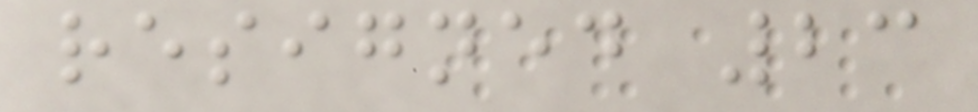resigned 23
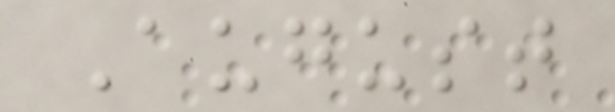August
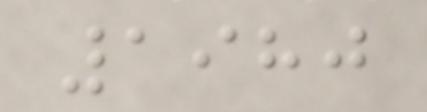1980
